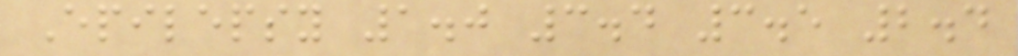Epilepsy 1.0 3.4 3.5 2.4
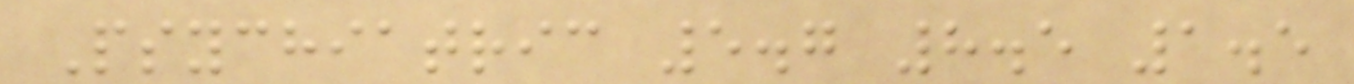Psychiatric 5.7 8.5 1.5
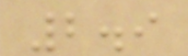2.9
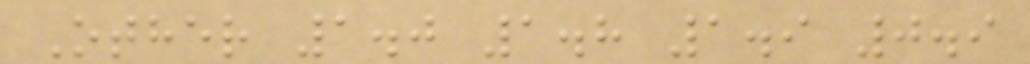Other 1.0 1.8 1.9 0.9
